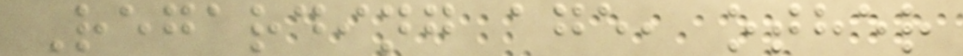Regarding age, other
